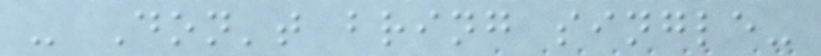- Don't bring single-
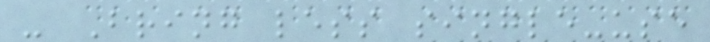- Bring less single-use
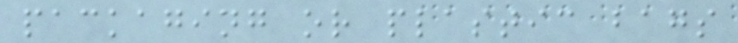packaging or plastic bags
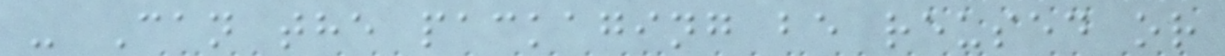- Can the packaging be reused or
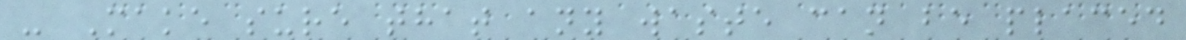- Make sure that any waste can be placed
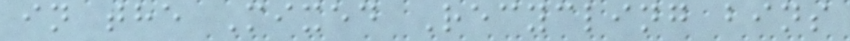in the Mixed Recycling bins
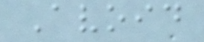Avoid
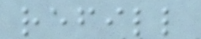refill
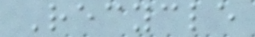Recycle
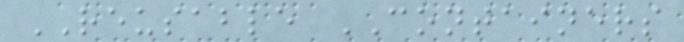REUSABLE CONTAINERS
